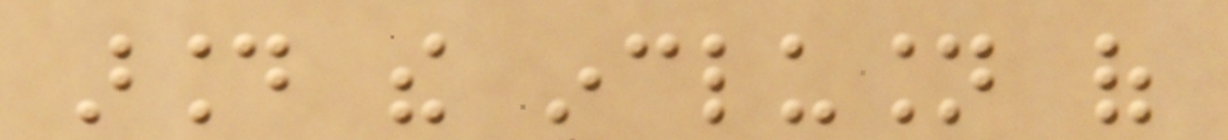around the inclusion of
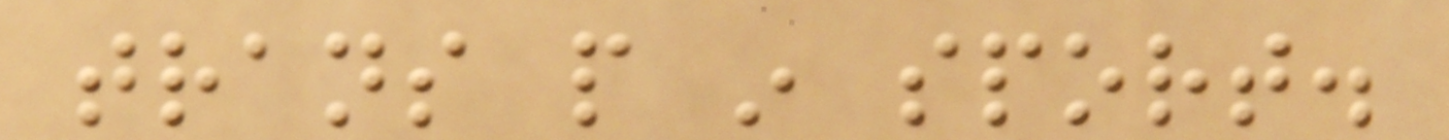trans people in sport.
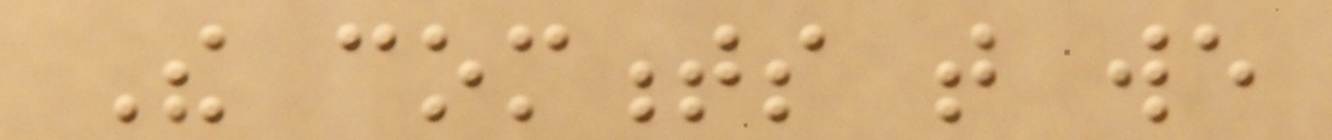The comments that we
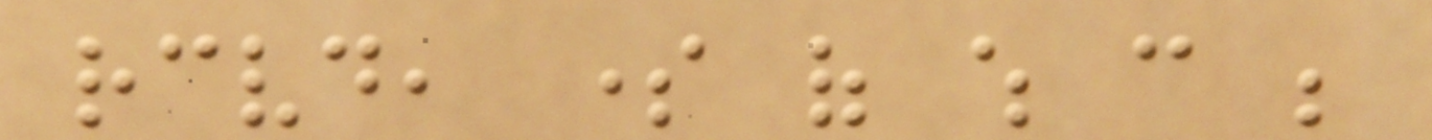received, some of which can be
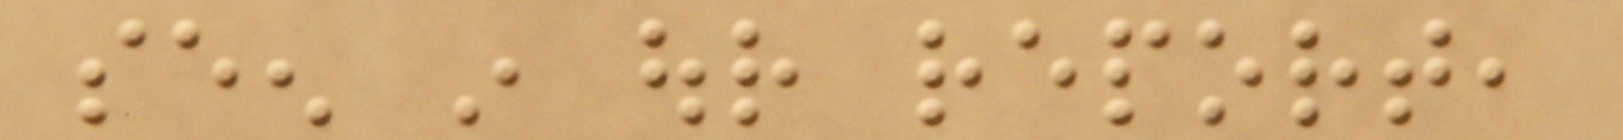seen in our report,
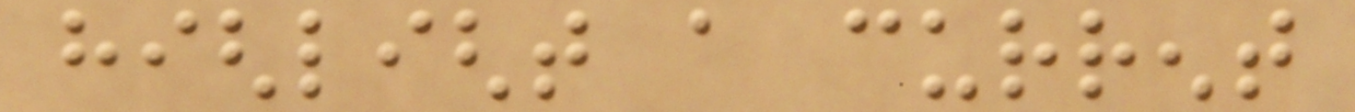highlight a current
